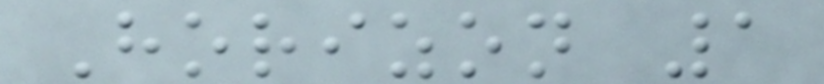Horizon 1
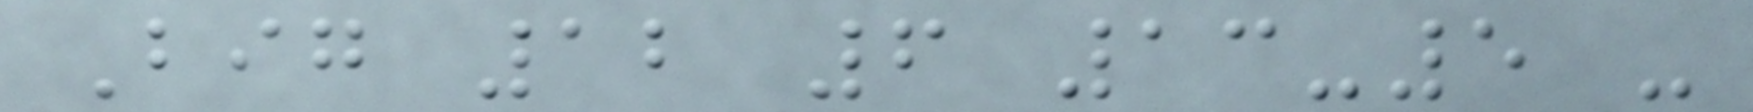Big 12 6 13-5 -
